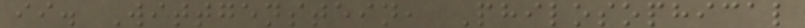ii. Wittgenstein, Philosophical
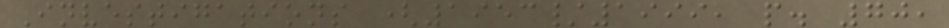Investigations (1953/1999, p. 70,
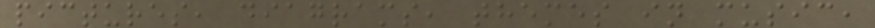pictures, diagrams, themes in music,
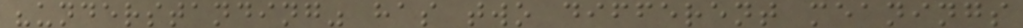"understanding" has two different meanings
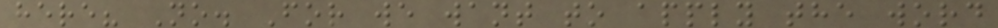here? No. For we want to apply the word
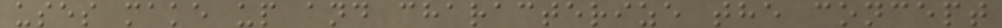uses make up and characterize the concept
